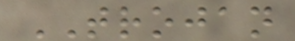TROJAN
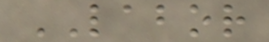LABOR
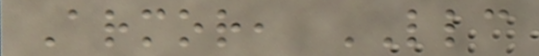Armor, LLC
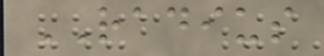RADIUS
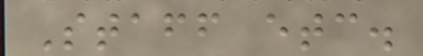Staff etc.
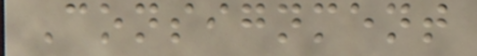Consignment
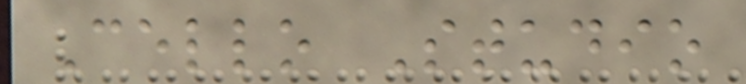Cello Studio
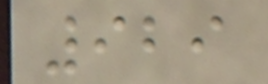929
